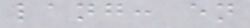lang: en
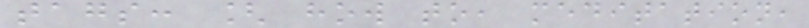tags: [ how to, meditation,
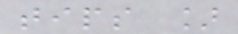tips ]
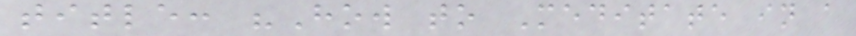title: "How to Meditate in a
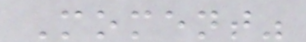Moment"
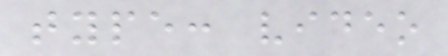type: video
